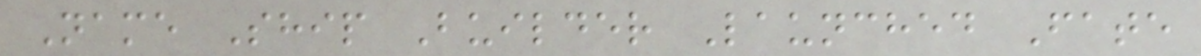Name Ship Builder Launched Fate
